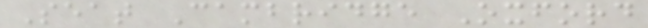Seat Cambridge Oxford
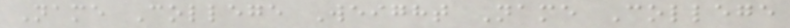Name College Weight Name College
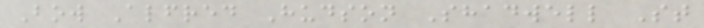Bow Alfred Hudson Shadwell St
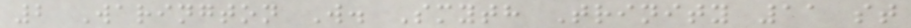2 Warington W. Smyth Trinity 11 st
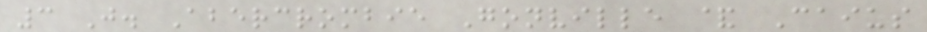3 J. Abercrombie Gonville & Caius
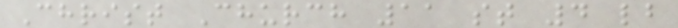Christ Church 11 st 4 lb
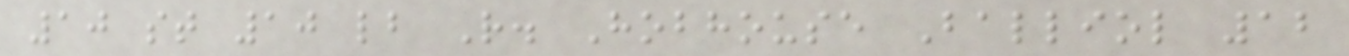10 st 10 lb R. Hobhouse Balliol 12
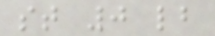st 0 lb
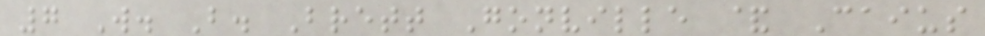7 W. B. Brett Gonville & Caius
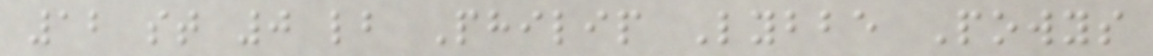12 st 0 lb Philip Lybbe Powys
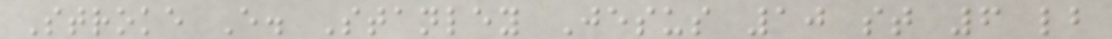Stroke E. Stanley Jesus 10 st 6 lb
